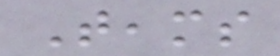Teams
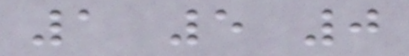1 5 0
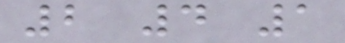2 4 1
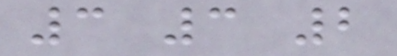3 3 2
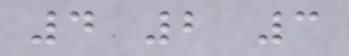4 2 3
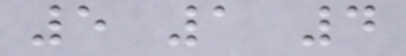5 1 4
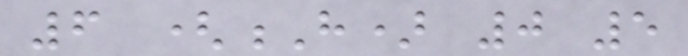6 (H) 0 5
